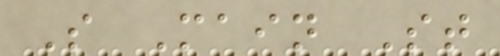S Main St
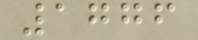1776
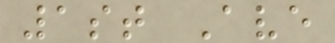1st Ave
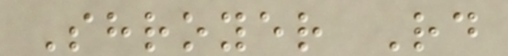Shroyer Rd
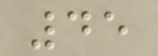45
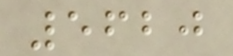5620
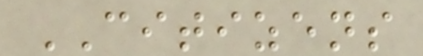CITIZENS
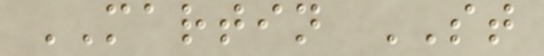MARTIN ST
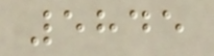5845
